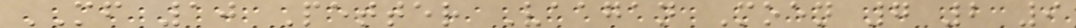MF 10 Petter Vaagan Moen 7 2 9
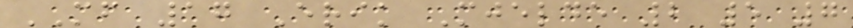MF 17 Erik Mjelde 2 5 7
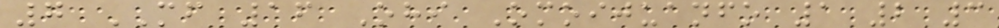7 MF 16 Ohi Omoijuanfo 1 2 3
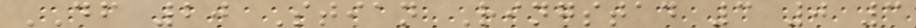DF 20 Stian Ringstad 3 0 3
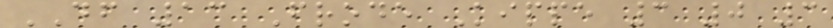DF 13 Frode Kippe 3 0 3
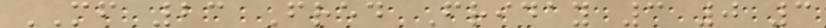MF 23 Fred Friday 3 0 3
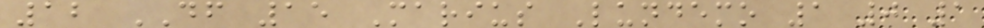12 DF 15 Marius Lundemo 1 0 1
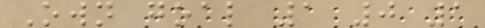Own goal 1 0 1
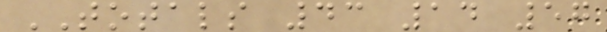TOTALS 43 14 57
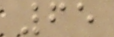65
